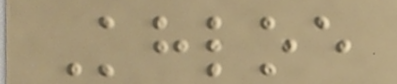Khloe
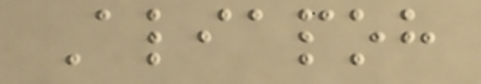Aliapoh
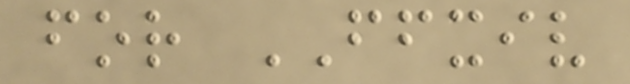for FFXIV
